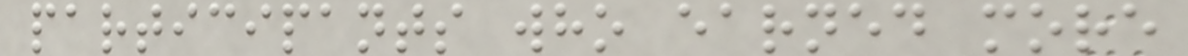participants who earned more
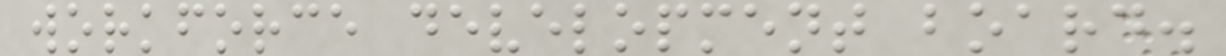workforce development board.
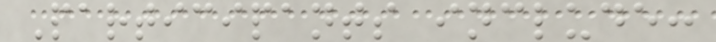Participants include:
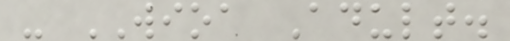- WIOA Adult.
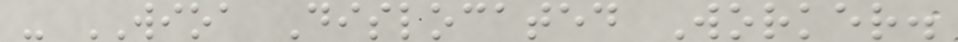- WIOA Dislocated Worker.
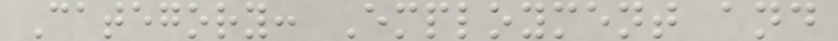Category: Employment and
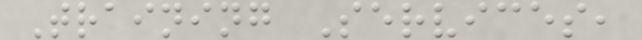Training Services,
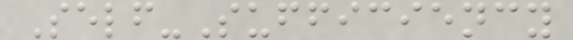Self-Sufficiency
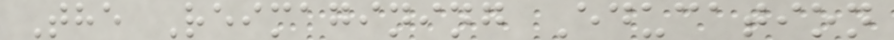The Reimagining Education
